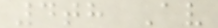4th Av
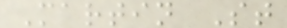Martin St
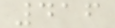416
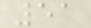51
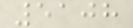5108
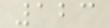123
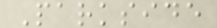Parkside
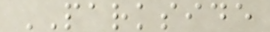PARKSIDE
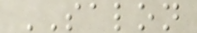SALON
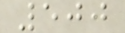500
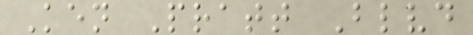Ken Pratt Blvd
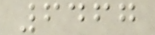6467
